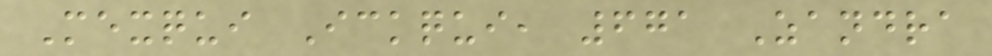Mexqui Ickqui, 671 Zandra
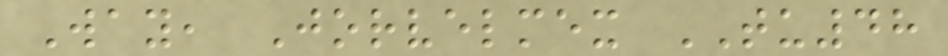Way, Jorvelmex TU48
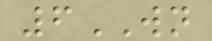6WN
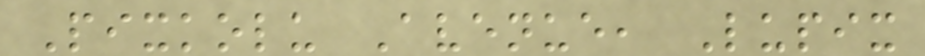Pixkolu Avenue, Lupix
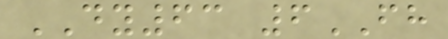DY63 6FH
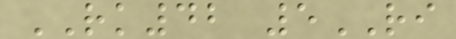RK42 5RI
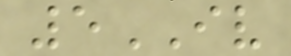5IV
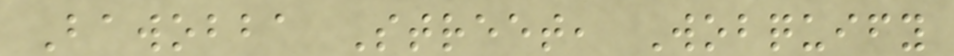Bawobba Street, Wobquify
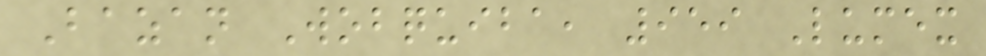Bazan Wobquiba, 959 Lumex
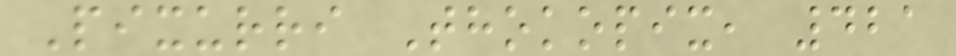Pixurri Thokopix, 421
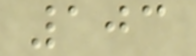103
